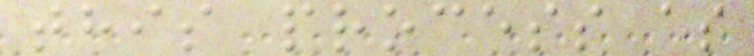this process as
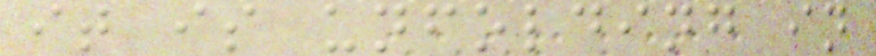it is unfolding in
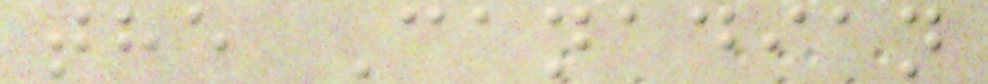the Canadian
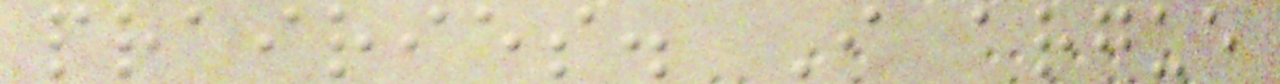prairies. I argue
